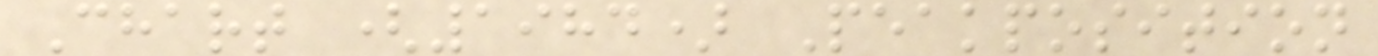Chart (1984) Peakposition
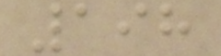198
